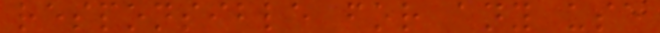responsible for any use
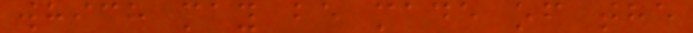which may be made of the
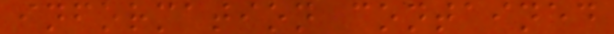information contained
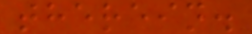therein.
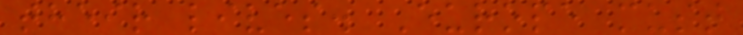their lives. Europe must
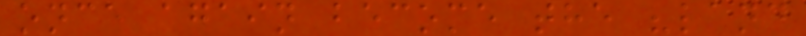once again become the "land
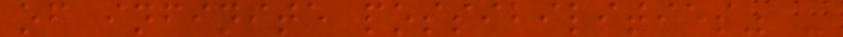of infinite possibilities" -
